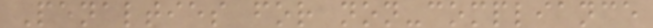Penalties for non-compliance
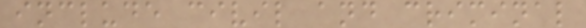include civil and criminal
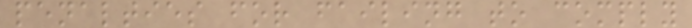penalties for failing to comply
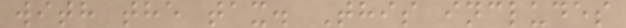with the tax. This includes
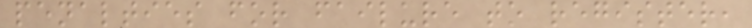penalties for failure to register,
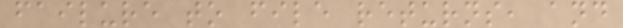failure to file returns, and
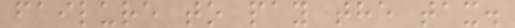failure to pay the tax.
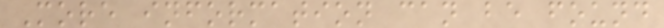More information can be found
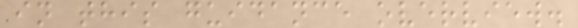in this guidance overview.
